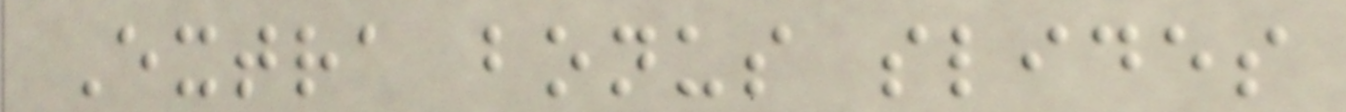Extra bonus slides
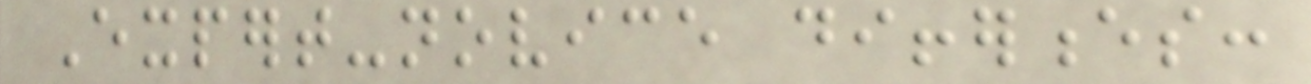Expert-novice differences:
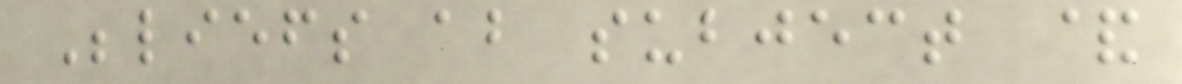Beliefs about subject &
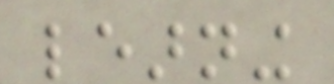learning
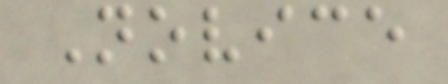Novice
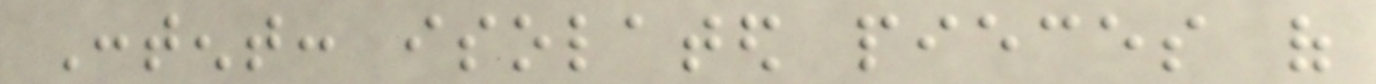Content: isolated pieces of
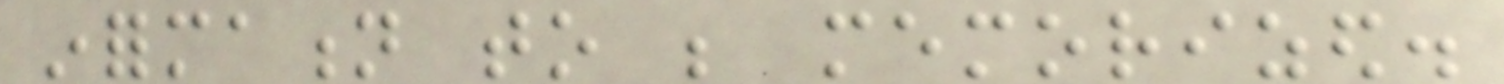information to be memorized.
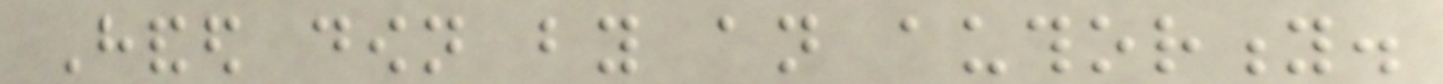Handed down by an authority.
